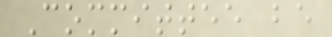Committee be
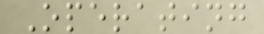Operating
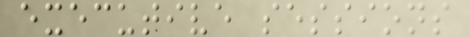executive sessions
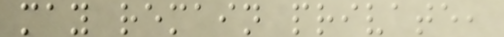may remain private,
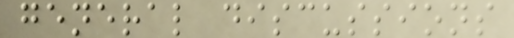general discussions
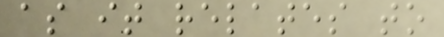as it relates to
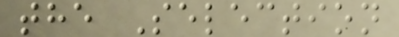the Selection
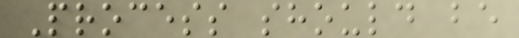Process should be
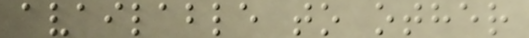available to other
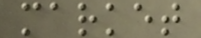market
